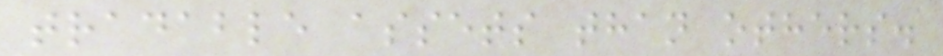tradable assets than others.
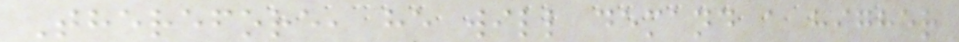Therefore, he will demand a higher
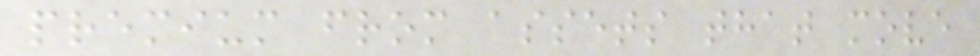premium from assets that move
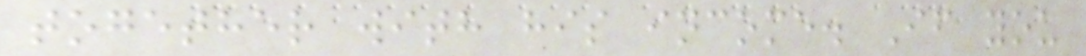together with his income. If you
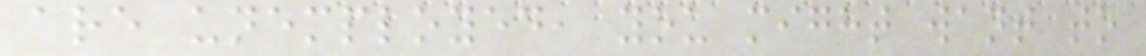are unemployed, you might want to
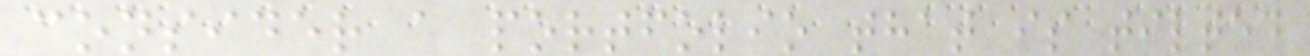consider a portfolio that is tilted
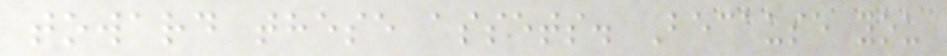toward these assets. Because you
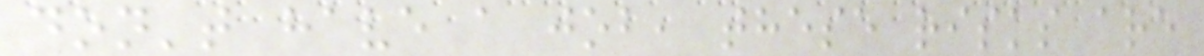don't have a job, these risks are
